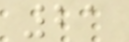21
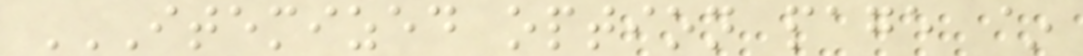ITEMIZED OPTION PAGE ~
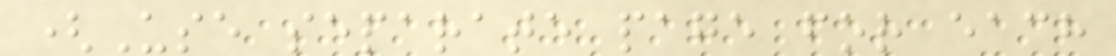(Use separate page for each
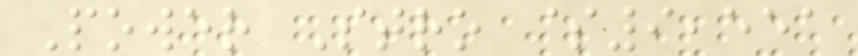Power Stro $9,551
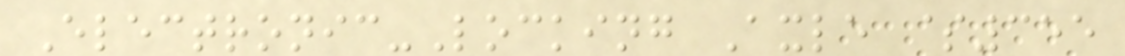Electronic-Locking Axle $355
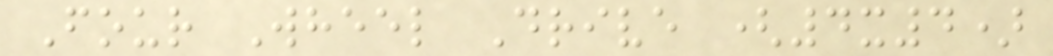Four Wheel Drive (4x4)
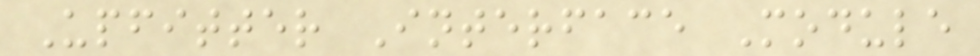Upfitter Interface Module
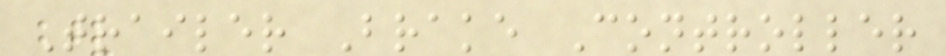Trailer Brake Controller
